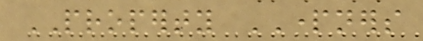PROPERTY PARTNERS
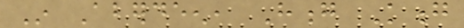In Aberdeen, Hong Kong
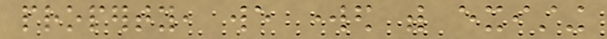property, we worked with existing
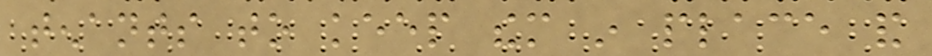tenants to keep them in place and
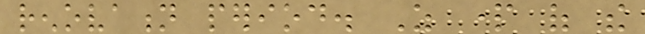renovation period. As part of the
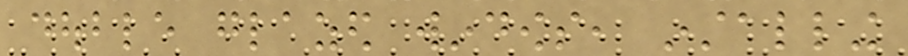double glazed windows, installing
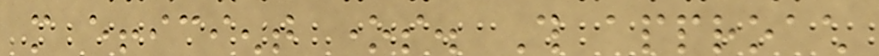more efficient ones. This approach
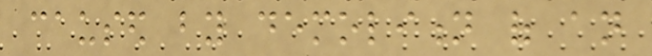caused by demolition of an
